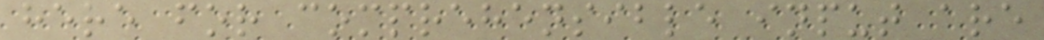here for comprehensible input are
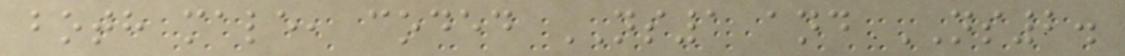both male, coded NS1 and NS2.
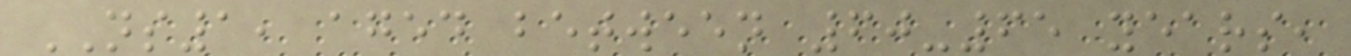NS1, aged between 60-65 years,
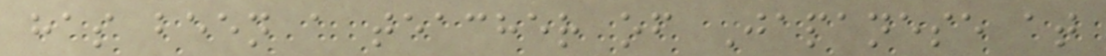has been a teacher of Japanese at
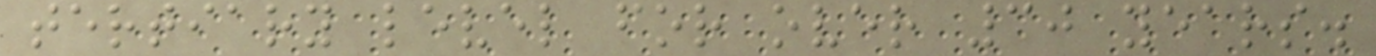tertiary level for over 30 years.
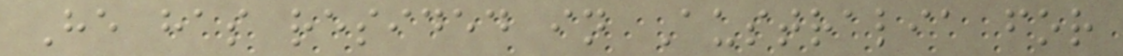He has resided in Australia for
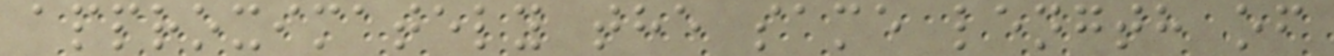approximately the same length of
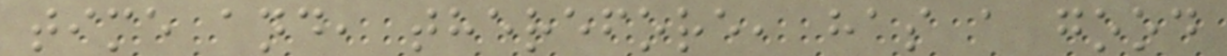time and, therefore, has a good
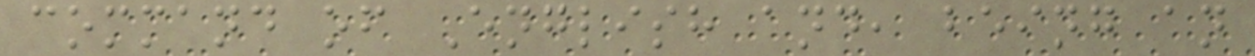command of English and, being an
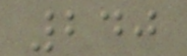240
